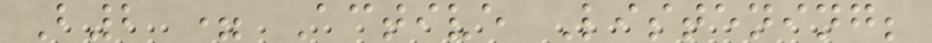B2 = Active Listening;
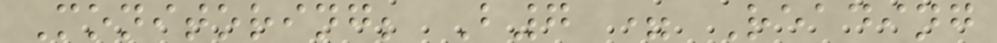Monitoring; B7 = Reading
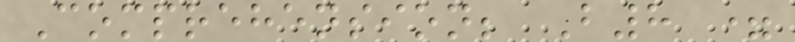Comprehension; B8 =
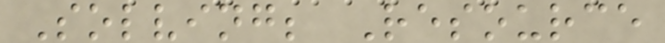Solving; Resource
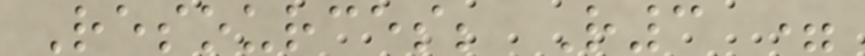Resources; R3 =
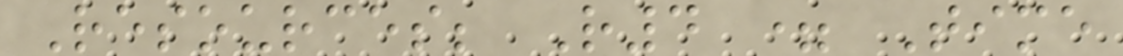Resources; R4 = Time
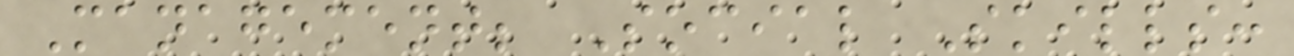Management; Social Skills:
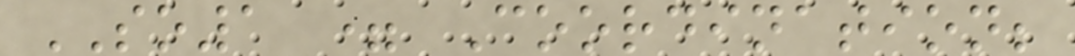SO1 = Coordination;
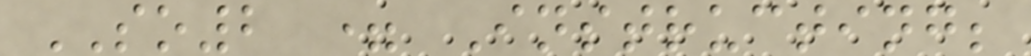SO2 = Instructing;
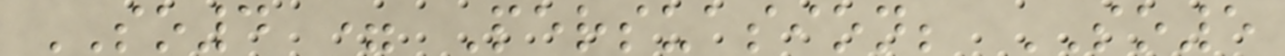SO4 = Persuasion; SO5
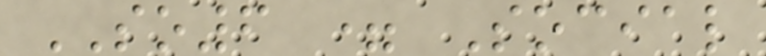SO6 = Social
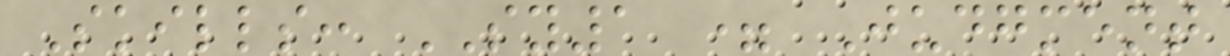Skills: SY1 = Judgment
